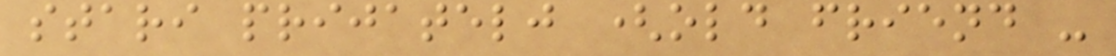stari prijatelj (old friend -
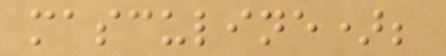masculine);
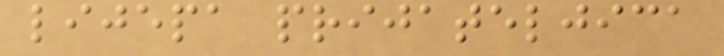lijepa prijateljica
